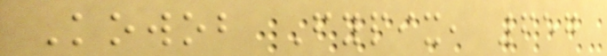Kowob Fypix, 657
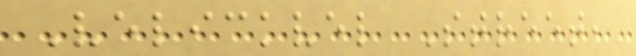Velickvel Street,
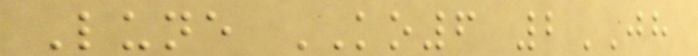Lune KO6 2JH
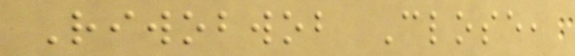Riwobwob Close,
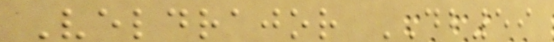Veldrajor DB59
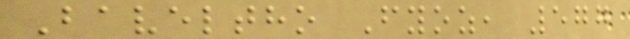Baveltho Fyoz, 577
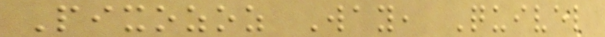Pixozoz Way, Quivel
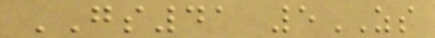GS41 5ZS
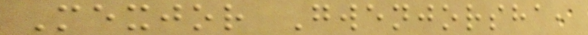Mexjor Gwenjorsha,
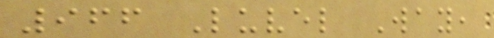966 Luvel Way,
